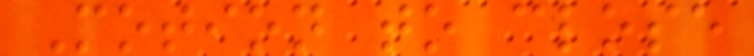Motion to close
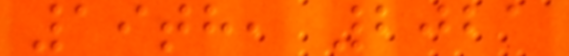19th, 2021
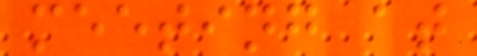meeting at
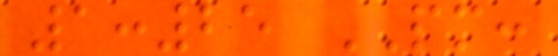1:25 PM:
